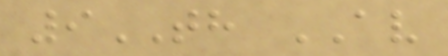9TH AV
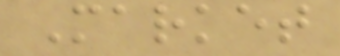Market
